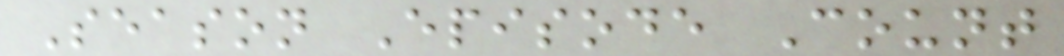Season Episode Count
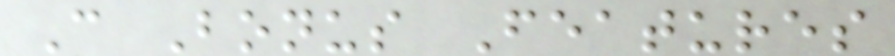C Bonus Features
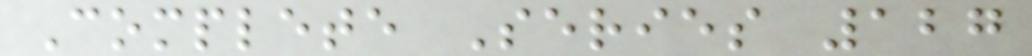Complete Series 127
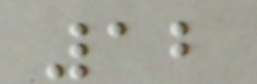12
